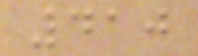410
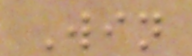Win
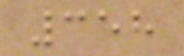358
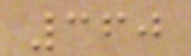360
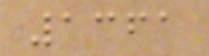1361
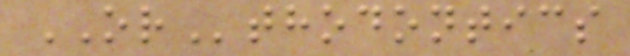ORthodontics
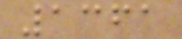1361
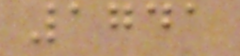1741
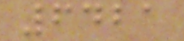6421
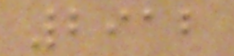2912
